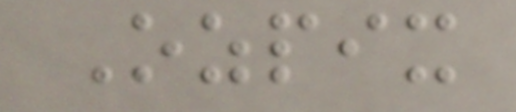Ozpix
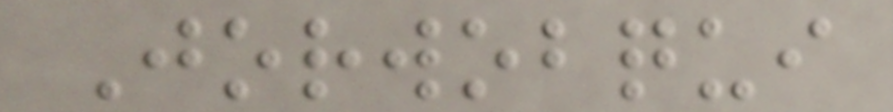Jorwobqui
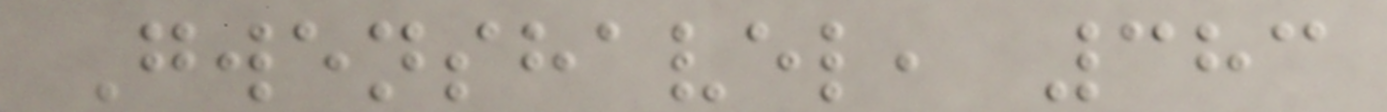Gwenshavel, 383
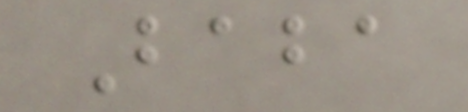Baba
